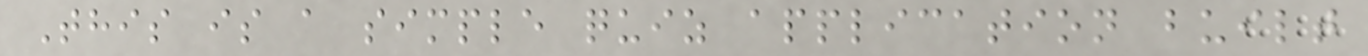This is a simple quiz application built
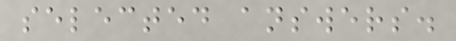selected answers.
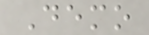Demo
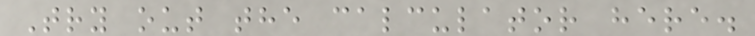Try out the calculator here.
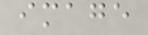image
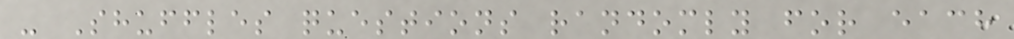- Shuffles questions randomly for each
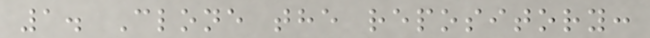1. Clone the repository:
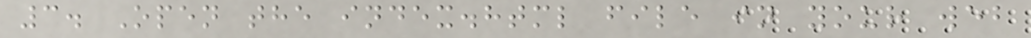3. Open the index.html file in your web
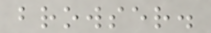browser.
